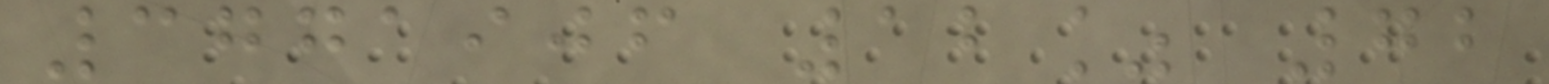3771906 12% 72
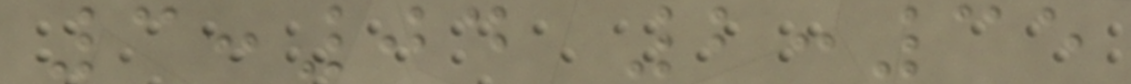3:04 2:35
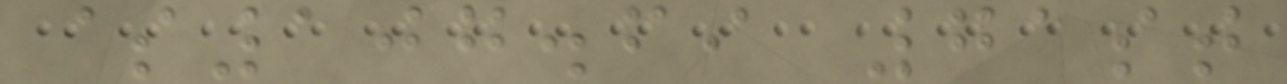$107.69 71st
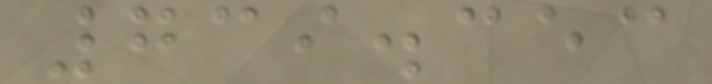739.353
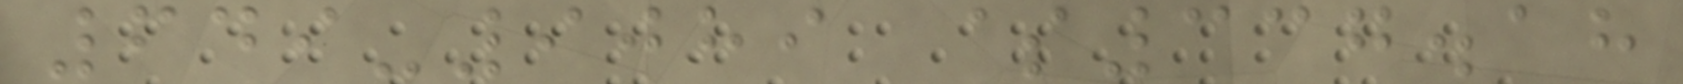649-9089 $337.18
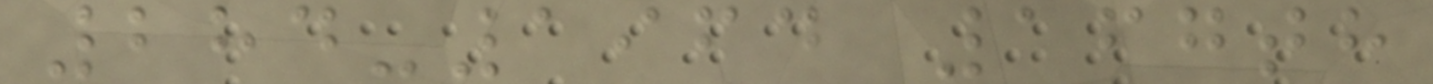284-1964 167th
